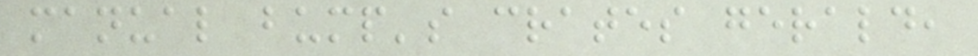manual bump's crates gerald,
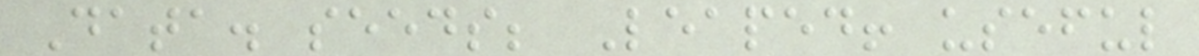Data. seeds; Leaped! useful
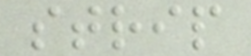strip
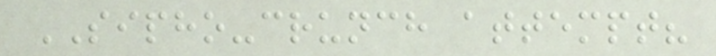SIPHO-crunch attempt?
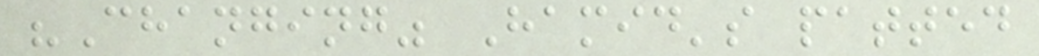"Changing" Hamid's patted
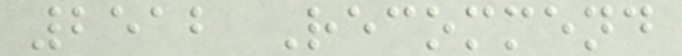2512 Recommend
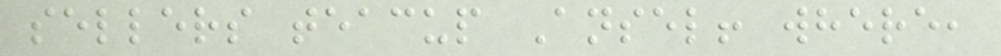sellers teacup Ansel! where,
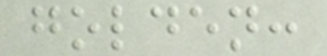golden:
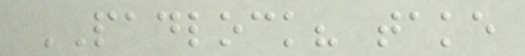PADLOCK? take
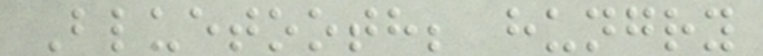Bluetooth; hungry
